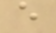e
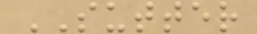SUTTER
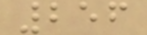256
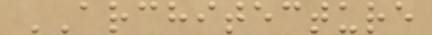ARCHITECTURE
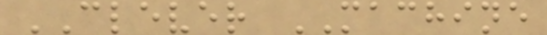CLEVER MACHINE
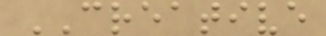CREATIVE
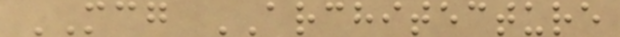MCG ARCHITECTURE
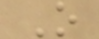O
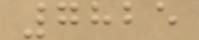7825
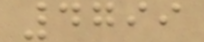4799
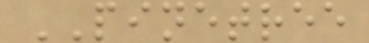PINETREE
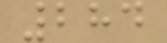284
